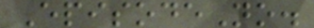EpisodeNo.
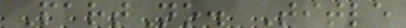PartNo. Title
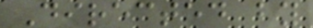Directed by
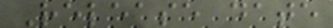Release date
